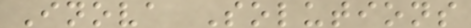Inova Solutions
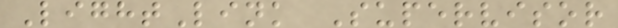LightLink Supervisor
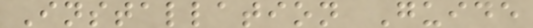Installation Guide
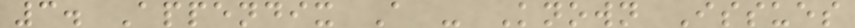3. Appendix A - Known Issues
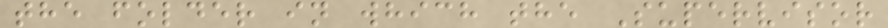the folder in which the Supervisor
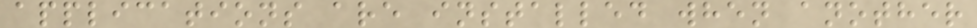applications are installed when another
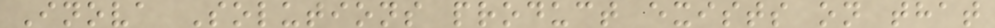Inova Solutions product exists on that
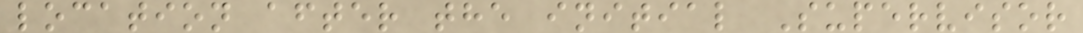location after the initial Supervisor
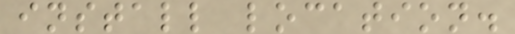install location.
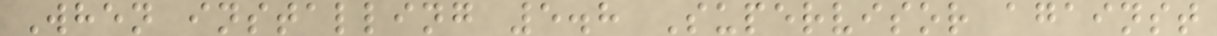When installing 5.8 Supervisor against
